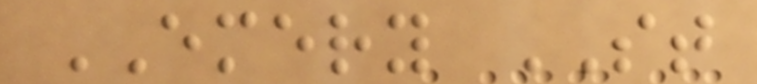EMERY ST
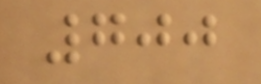700
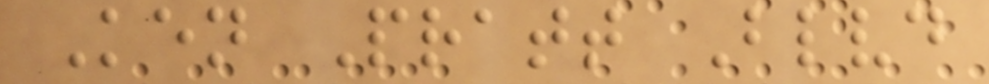Ken Pratt Blvd
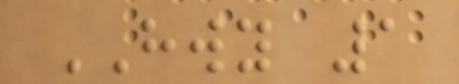HWY 1
